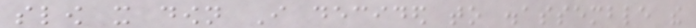slow it down I decided to disassemble the
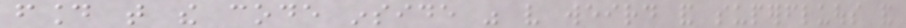found that the code inside was very weird and superfluous and
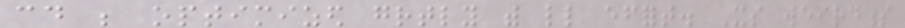could be optimized greatly with little effort. Its weirdness
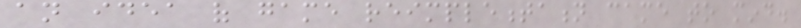an idea of game reimplementation came to mind.
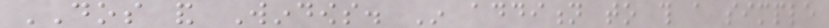DOS and Windows. In addition to this a simple
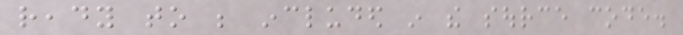ready to be included in the source code.
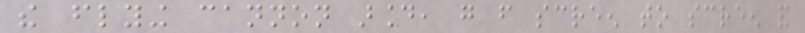the flying cannon around, go from screen to screen and
